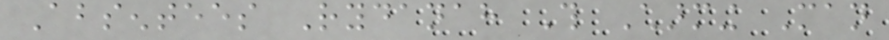Absentees Rydanah This Charming Man
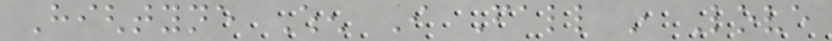Hightyne When I Fall in Love
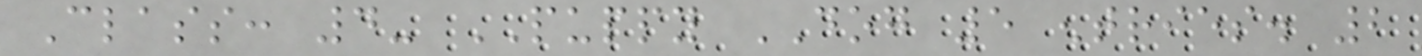Class: 4- PUPPY DOG 5 entries. 2
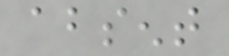absent
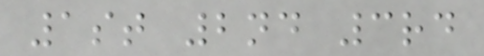1st 2nd 3rd
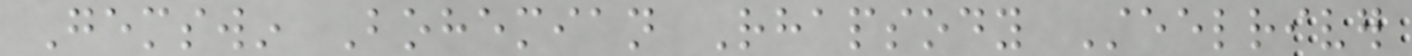Gemswin Bohemian Rhapsody Steelriver
